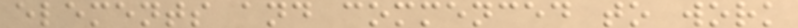elements and commenced to work
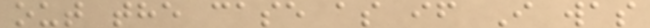out the case as if I was
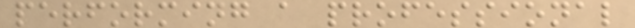performing a professional
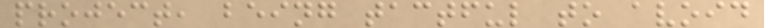project, being tactful to avoid
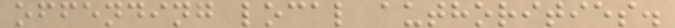offending local authorities.
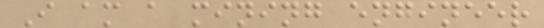I am a mining engineer
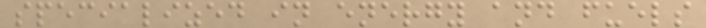specialized in energy and fuels
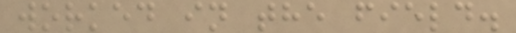worked in the field.
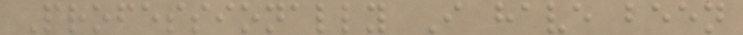Professionally I have been
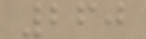260
